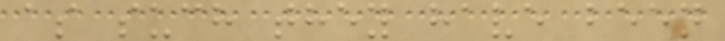as such they have been
